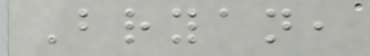Bryan,
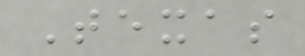Texas
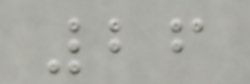26
